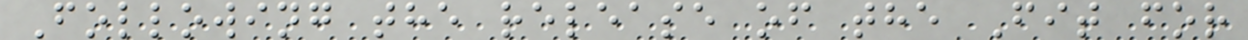Following the release of the Fit for
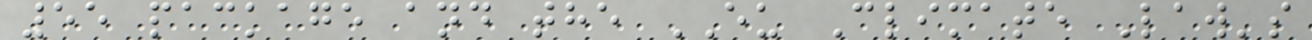55 package and the EU Climate Law's
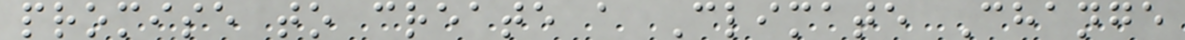promise to create a Climate Change
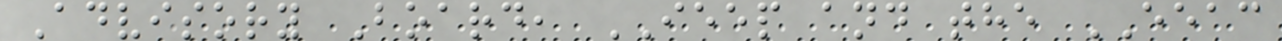Advisory Board, IEEP and the EEAC
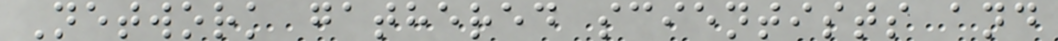Network gathered scientists and
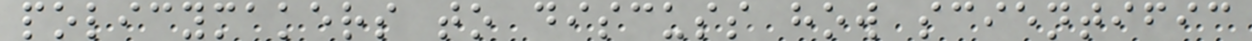policymakers to discuss how scientific
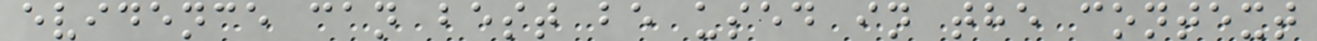evidence can best be used in the context
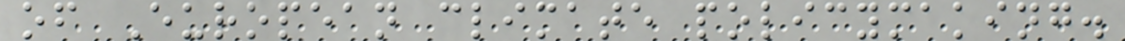of European climate policymaking.
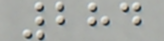284
